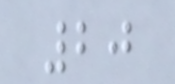20
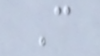C
